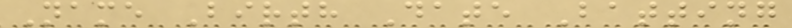Name Birth Date Batting
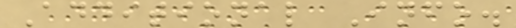Additional Info.
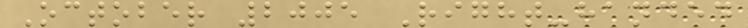October 2005 Right-handed
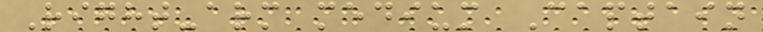Right-arm medium Captain
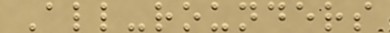All-rounders
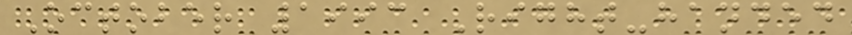October 1993 Right-handed
